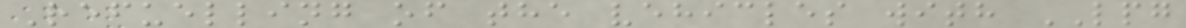Refuelling of the vehicles with LPG
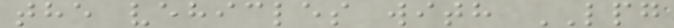the vehicles with LPG
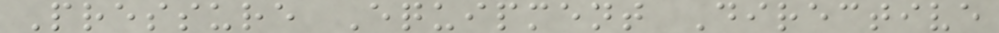Pressure Equipment Directive
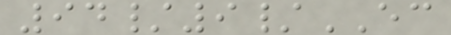94/9/EC
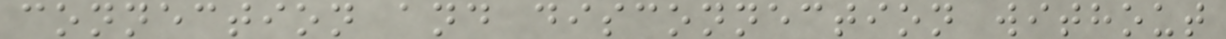connection and disconnection without
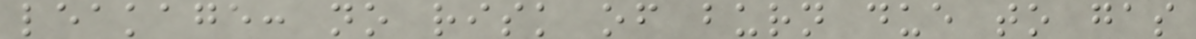leakage: no risk of burn due to gas
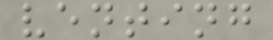venting
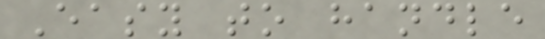Easy to handle
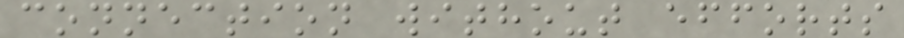connection without efforts
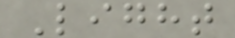Light
